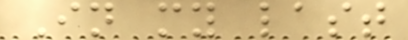In my last
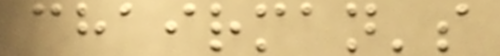chairman's
